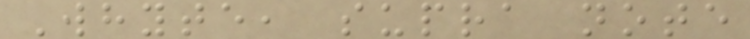Whyte, supra note
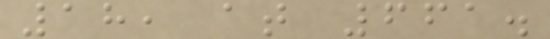18, at 661.
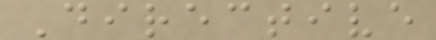Directive
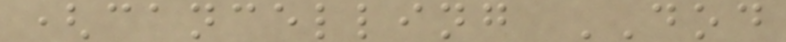(cancelling DOD
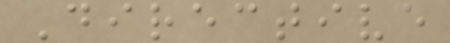Directive
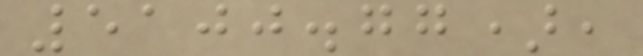5100.77),
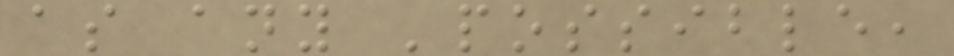as any 'possible,
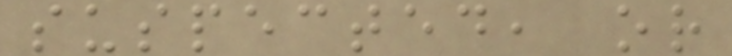suspected, or
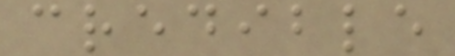credible
